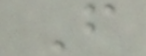F
